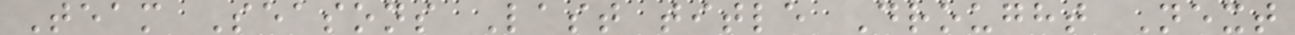Team Seasons Last title Drought Next
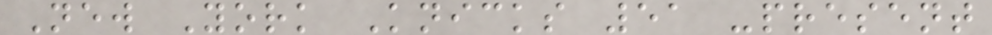New York Knicks 51 -present
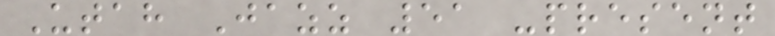Utah Jazz 51 -present
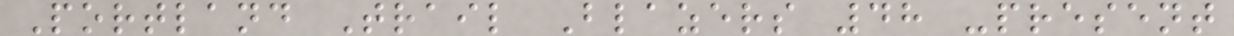Portland Trail Blazers 48 -present
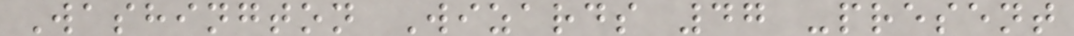Washington Wizards 47 -present
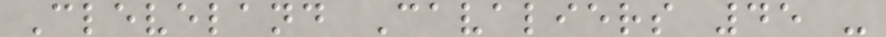Cleveland Cavaliers 45 -
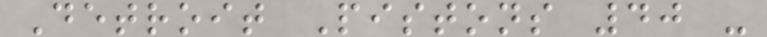Detroit Pistons 40 -
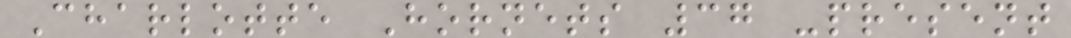Charlotte Hornets 37 -present
